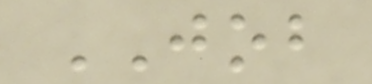JOB
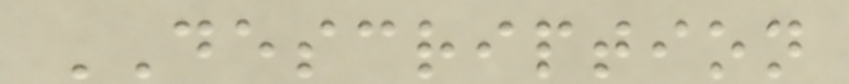DESCRIPTION
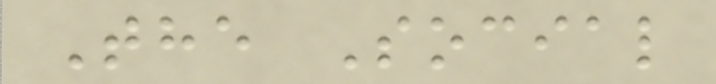The Social
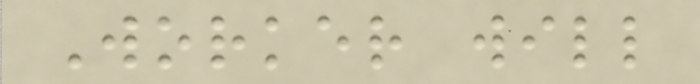Worker will
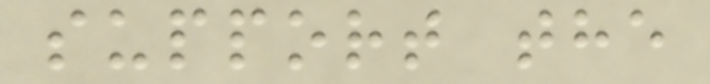support the
